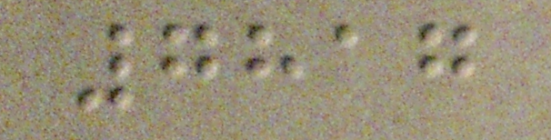7817
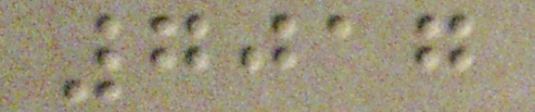7017
